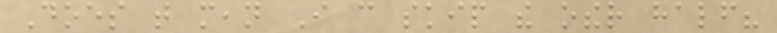Does that mean I can skip the other half?
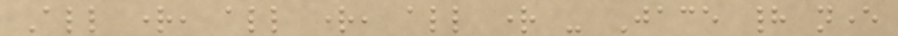All right, all right, all right - Jace had never
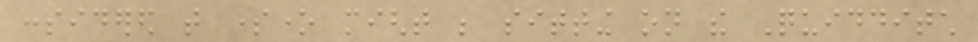considered that someone might be sitting on the Quidditch
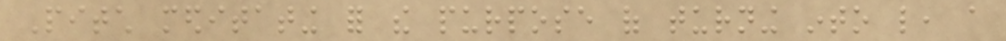Pitch meditating for the purpose of turning into like, a
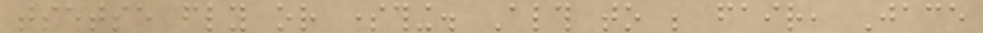tsetse fly or something. Although to be fair, Jace
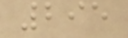295
